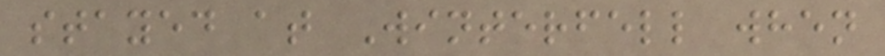stayed at Winterfell when
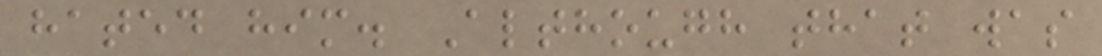hated him. Although that was
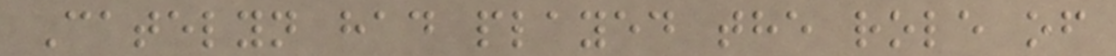Catelyn had played the role of
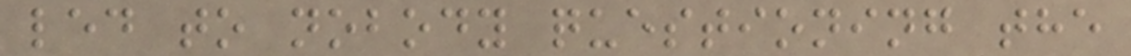led to nobody questioning the
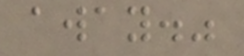away."
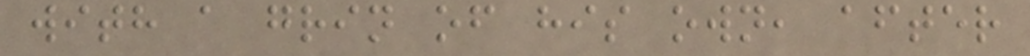with a grin of his own, after
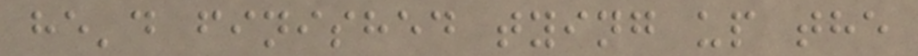he'd finished tying up the
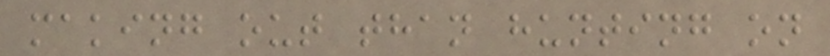making out than hunting on
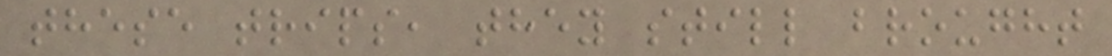these trips, they still brought
